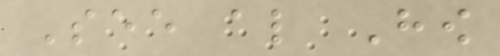See also How
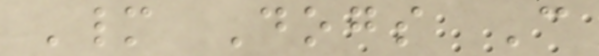Many Dogs Can
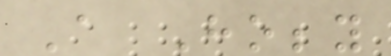A Hobby
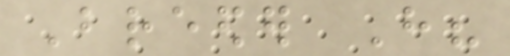Breeder Have?
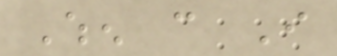When can I
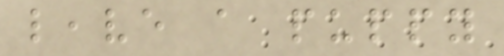leave a puppy
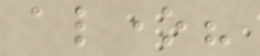alone?
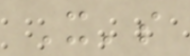It's
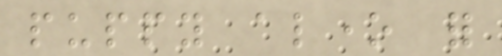puppy alone for
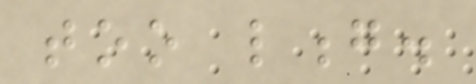too long.
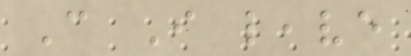Can I leave
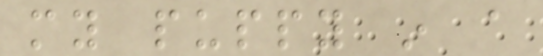my puppy in a
